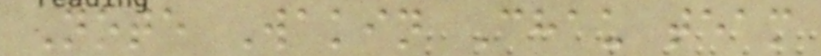Note Wakin Chau team
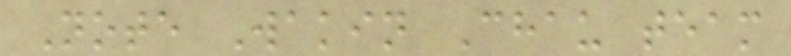Note Wakin Chau team
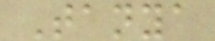Tanya
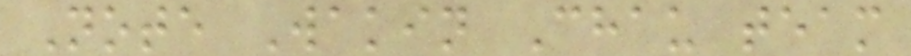Note Wakin Chau team
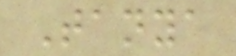Tanya
